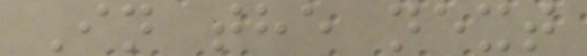In the next
